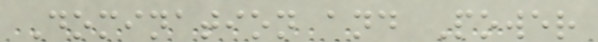Domination and Power
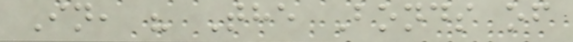In, " The Bonds of
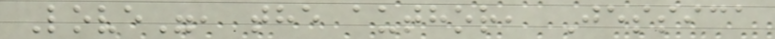Love", the author, Jessica
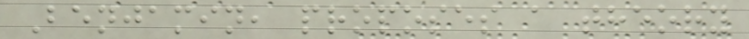Benjamin, proposes a theory
